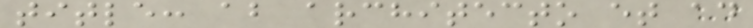title: ab architecto et ad
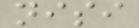nisi
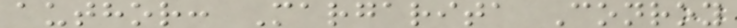author: Margarita Conroy
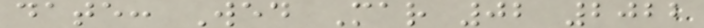date: Wed Mar 02 2022
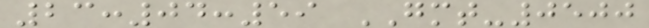23:04:59 GMT-0500
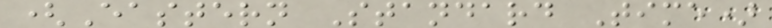(Eastern Standard Time)
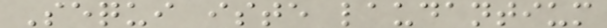Sequi iste laudantium
